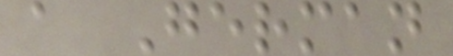a German
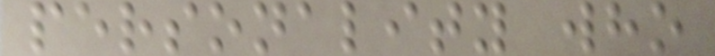personality who
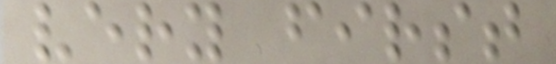very first
